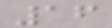16
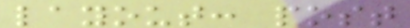layout: post
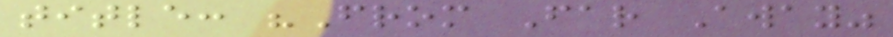title: "From Far Away"
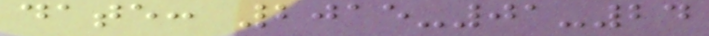date: 2015-01-24
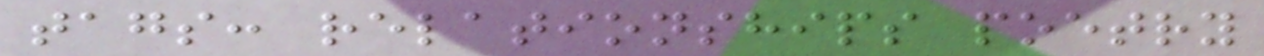tags: relationships poetry
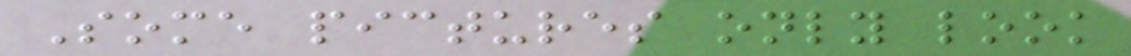Some pictures only look
